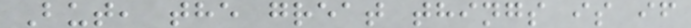But, the great things is if
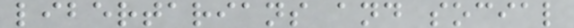libertarians and social
